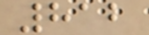812
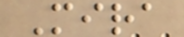Mira
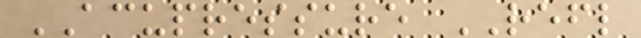ACUPRESSURE REFL
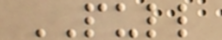PULL
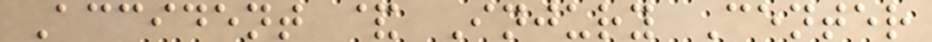Accident & Injury Center
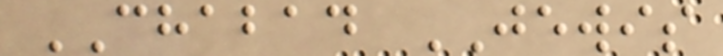CHABAD JEWIS
